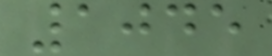1045
